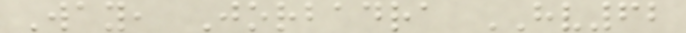Way, Jorbadra HV62
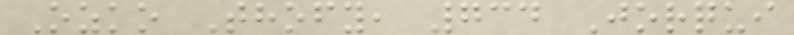Ozko Thofy, 734 Jorqui
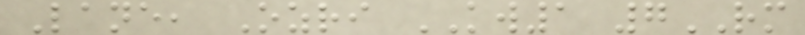Lane, Ozri KW1 7RM
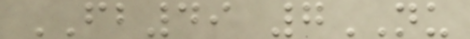FB49 7NU
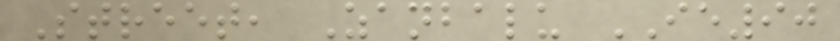Street, Zanbalu IE90
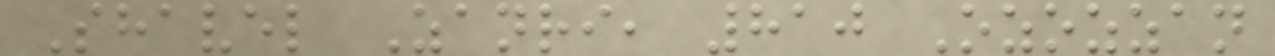Shavel Zanri, 810 Ozozzan
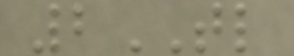2TL
